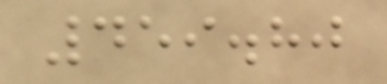459.80
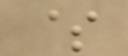$
